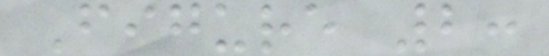Figure 2:
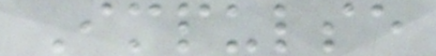Impulse
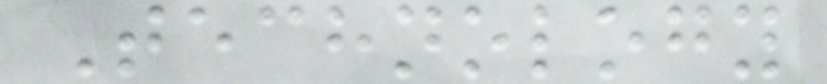Technology
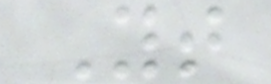Yt
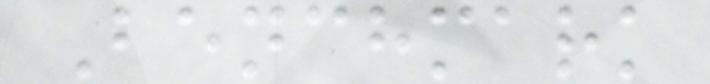Benchmark
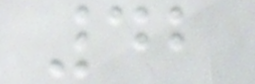42
